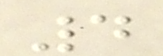4
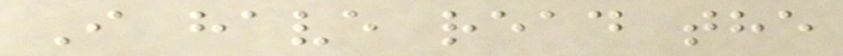I have read the
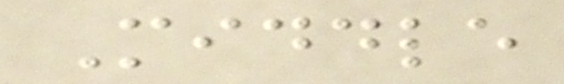Middle
